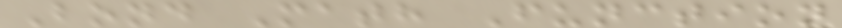Bond Math Function
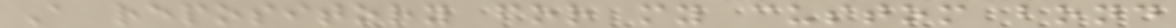A repository for my custom bond
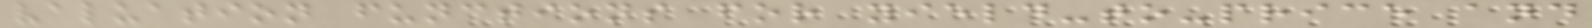valuation functions for yield-to-price and
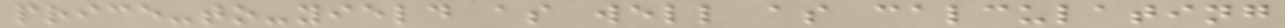price-to-yield as well as calculating
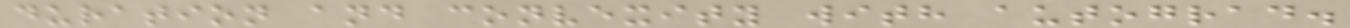duration and convexity with autograd.
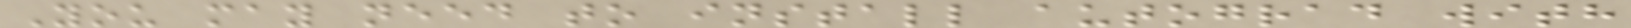You may need to install autograd with
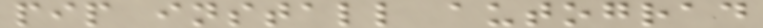pip install autograd
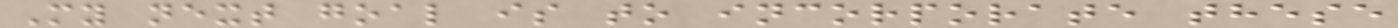My next goal is to incorporate these
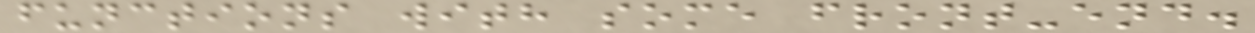functions with some front-end.
